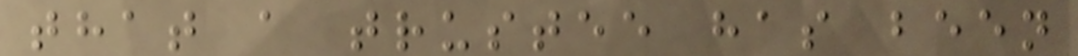that a trustee has been
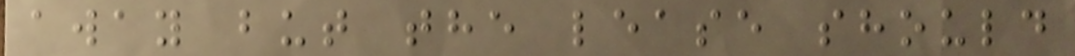away but the lease should
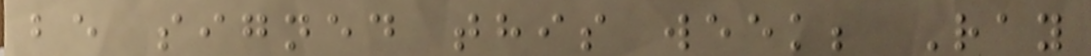be signed this week; Ray
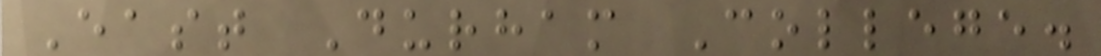East Durham College.
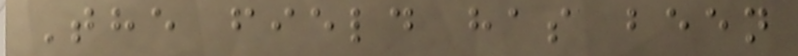The field has been
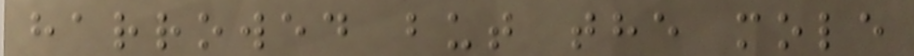harrowed but the mole
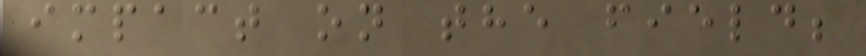impact on the field;
